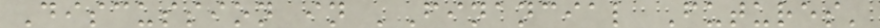Discussion in 'Financial Futures'
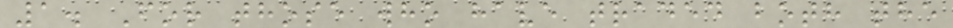1. For those who have traded both the
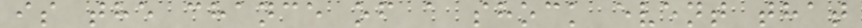is the chance of a shock event that
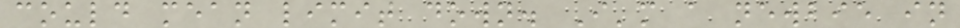could mean limit down. I'm a newbie in
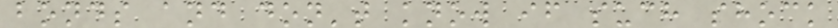bonds and don't know if such shock
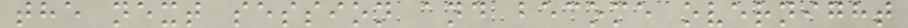the next session and become overnight
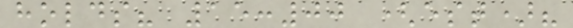holds? 15:00 (est)?
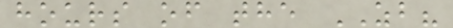hours of the ZB?
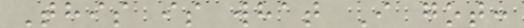This is what I got:
